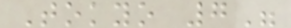Tokyo 7"
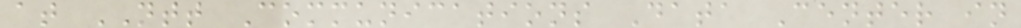at NTT Communications Data Center in
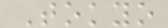Tokyo
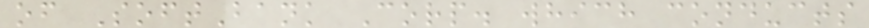of SoftBank Corp. which conducts
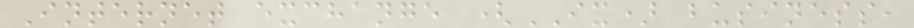Internet exchange (IX) business,
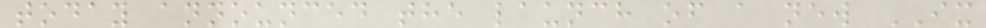today announced the launch of a new IX
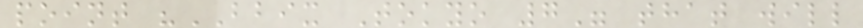point "BBIX Tokyo 7" that will
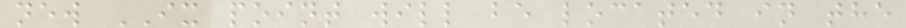new IX point will be located in the
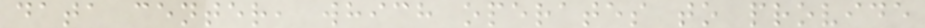data center, which operates to provide
